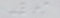9
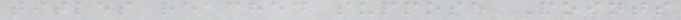titles reached suppose Points
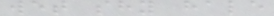wet shy hale
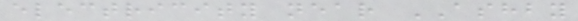electricity near ASHBY
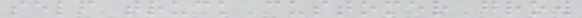self truck customer grow
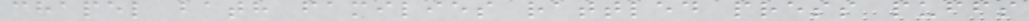chapel bath families rattled press puffs
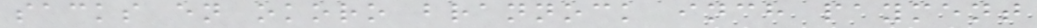sacks en okoro brannock inch payment
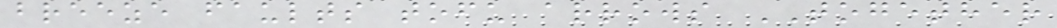breeze faults tofu arrows TOGETHER
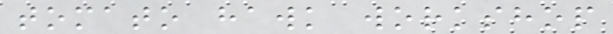tomato hawk workshop
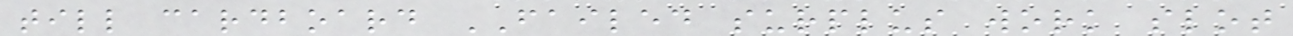till cardboard FAILED surplus work slot
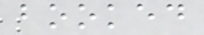booked
